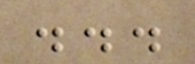...
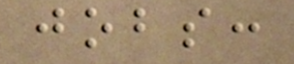jobs:
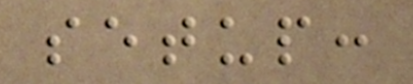setup:
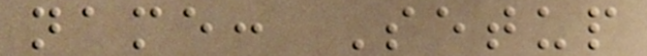name: Setup
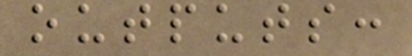outputs:
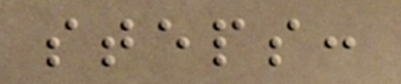steps:
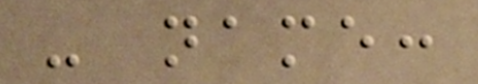- name:
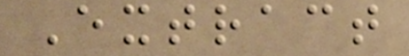Extract
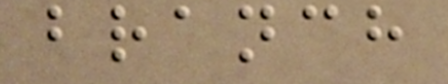branch
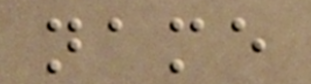name
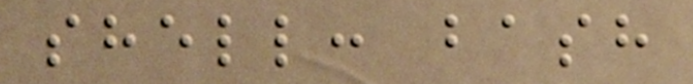shell: bash
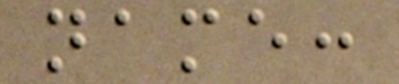name:
